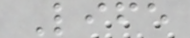Life
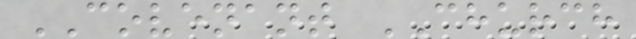COVENANT CHURCH
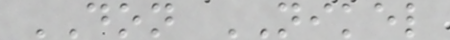DON NIKEL
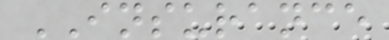INSURANCE
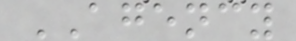AGENCY
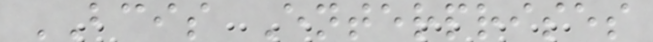BCIS Enterprises
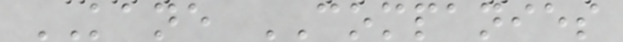KANE COMPANIES
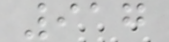917
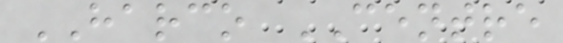HARCO CENTRE
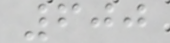600
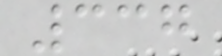337
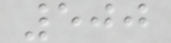500
